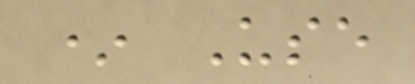* Use
